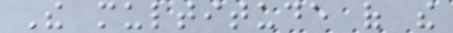The multitude of the
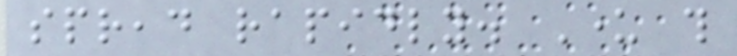spread rapidly. Under this
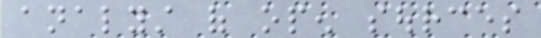analyst of open sources
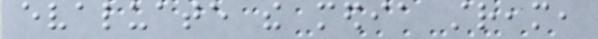evaluate the media stream,
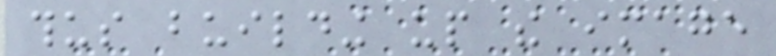thus building up the image
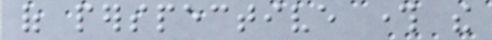of perspective through the
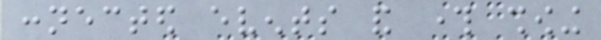connected events and through showing
